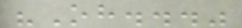"Oh..."
